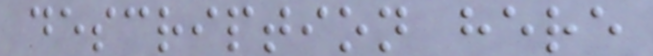description here
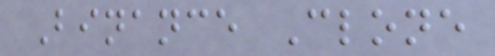Binance Clone
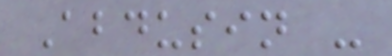Abdusin -
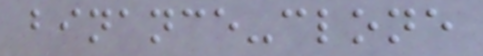binance-clone
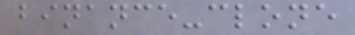binance-clone
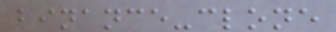binance-clone
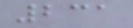231
